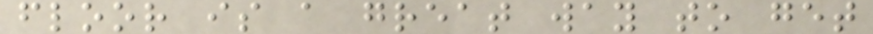floor is a great way to get
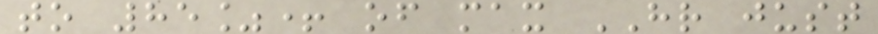to 85%+ of max HR just
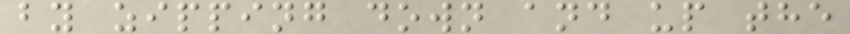by zipping down and up the
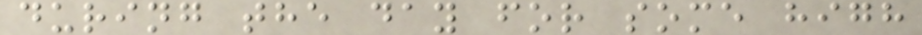during the day for some high
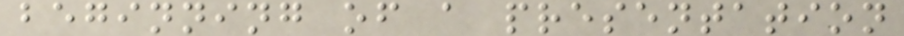beginning of a presentation
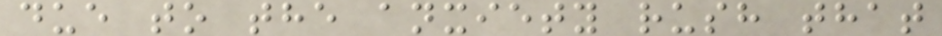due to the anxiety rush that
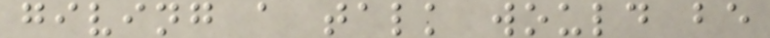giving a talk would be
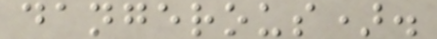dangerous).
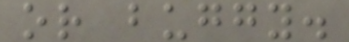or buggy.
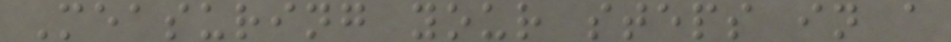Measuring your steps in a
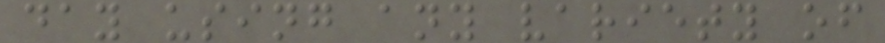day using any variety of
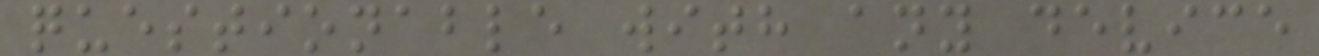questionable with any device
